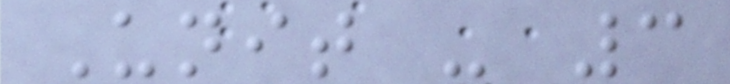Unit - 3
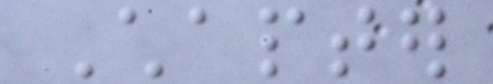Chapter
